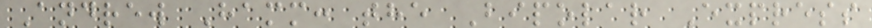Andrew Hamm: the Bipolar Express
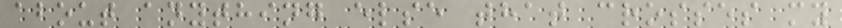about anything else that crosses my
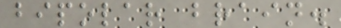bipolar brain.
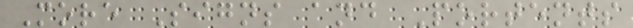More Signs and Portents
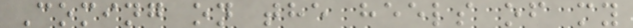Coming on the heels of my
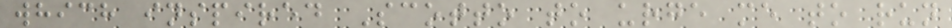which inspired Scotto to urge me to run
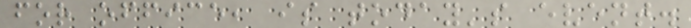for office, is today's event.
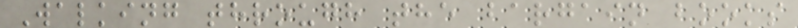Walking through the bargain books
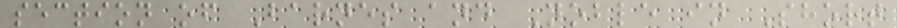section of Barnes and Noble in Short
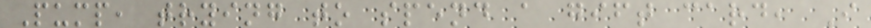Pump, trying to spend a gift card, I
